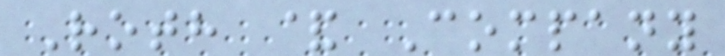Roth & Company
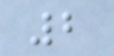2
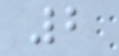2
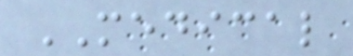MEDICAL
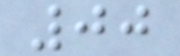00
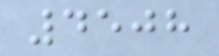4508
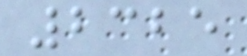2325
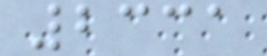2331
